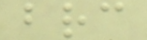brc
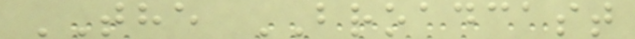THE BROADCAST
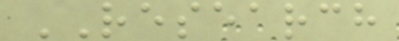RESEARCH
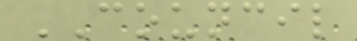COUNCIL
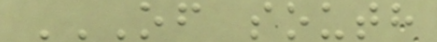OF SOUTH
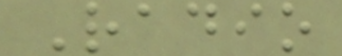Radio
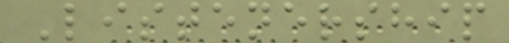Listenership
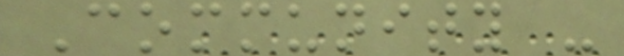Community -
